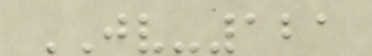JV-121
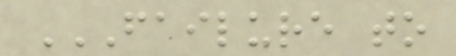FAILURE TO
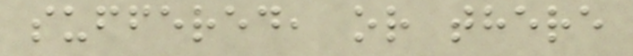suffered, or there
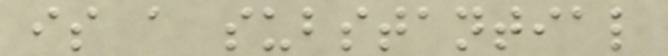is a substantial
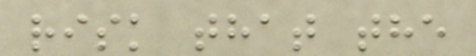risk that the
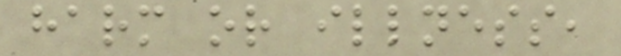harm or illness,
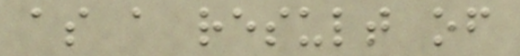as a result of
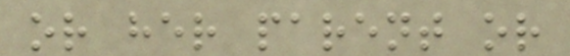or her parent or
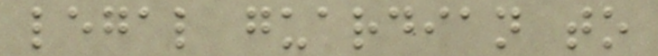legal guardian to
